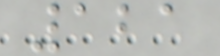121
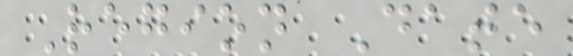Region Date
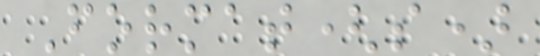Format(s)
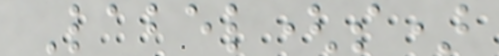Label(s)
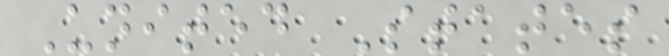United States
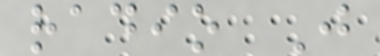radio J
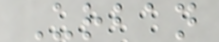Urban
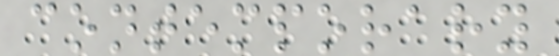contemporary
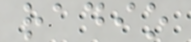radio
